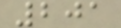201
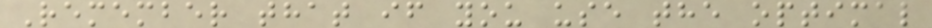Remember that if you use the optimal
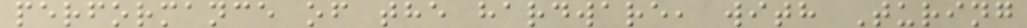performance of the hardware, with Turing
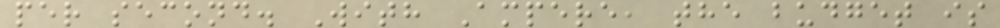per second. With Ampere, the budget is
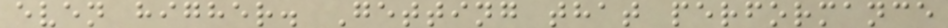even higher. Getting that performance
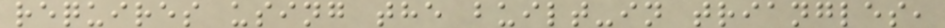requires using the built-in triangles,
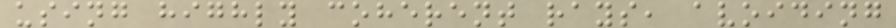using highly coherent rays, avoiding
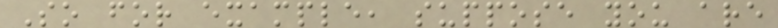So for example, suppose you are
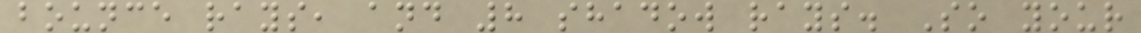bounce rays, and 8 shadow rays. So your
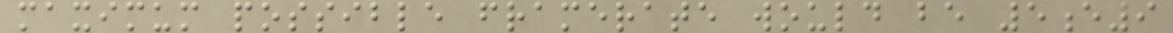maximum possible framerate would be 5e9
